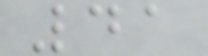41
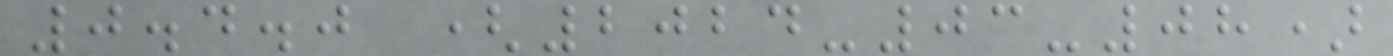0.4.0 (2024-03-08)
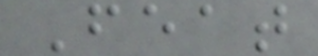Feat
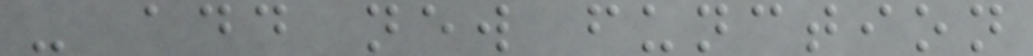- add new function
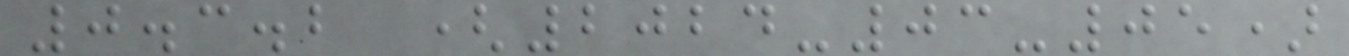0.3.2 (2024-03-05)
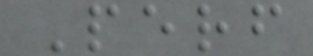Perf
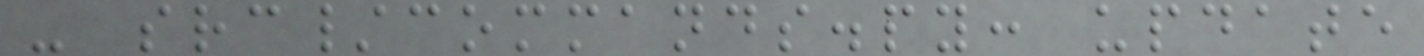- src/commands.py: update
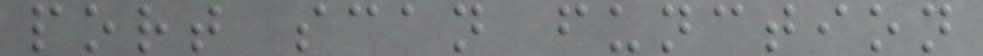port scan function
